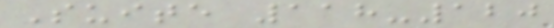Suite 118-120
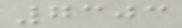7303
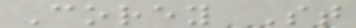Corey St
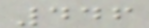446
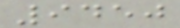9450
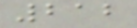212
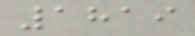1819
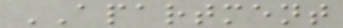APARTMENT
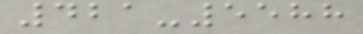421-5588
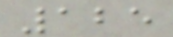125
